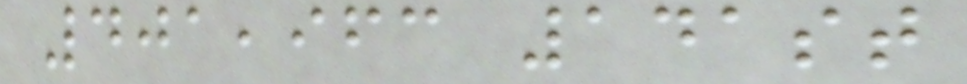401,963 141st
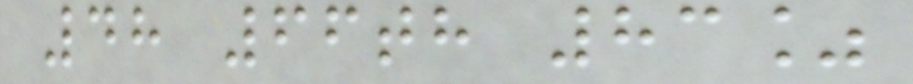48 66th 83%
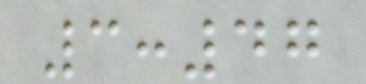3:47
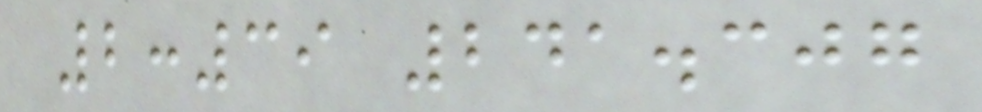2:39 241.307
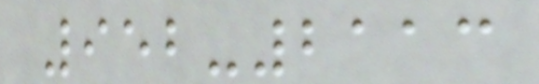952-2113
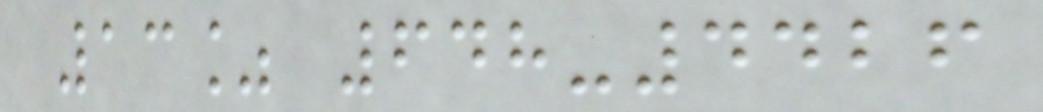13% 648-4426
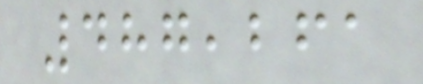487,261
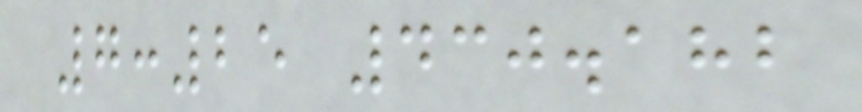7:25 430.182
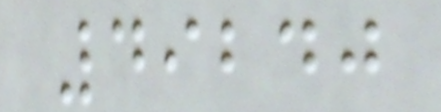49240
